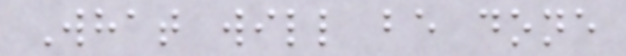What will be done
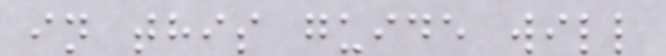in this guide will
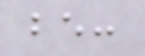be:
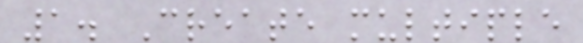1. Create multiple
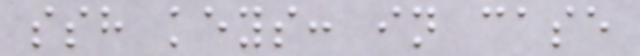ssh keys: in case
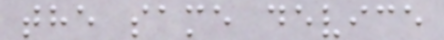the same device
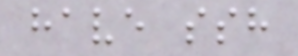have ssh
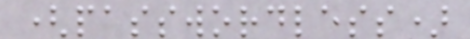(passwordless)
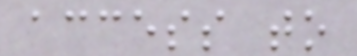access to
